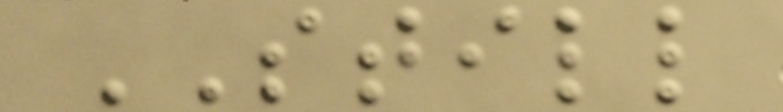STILL
